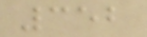352
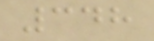348
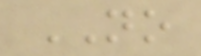NO
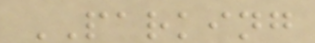PARKING
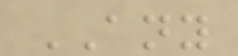ANY
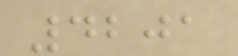4201
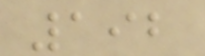192
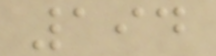194
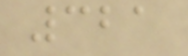321
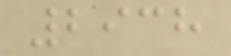2938
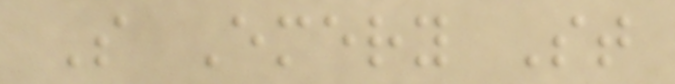S Emery St
